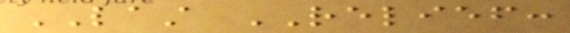LAST RELIEF:
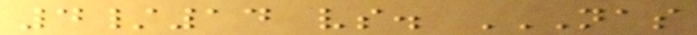4/14 vs. NAS
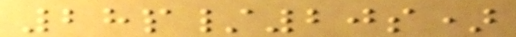28p/20s)
